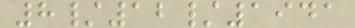8/12/1941
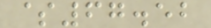$67.52
